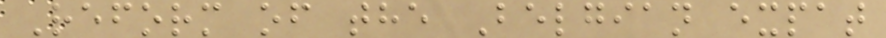Reform of the Belgian expat
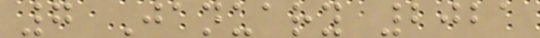7 January 2021
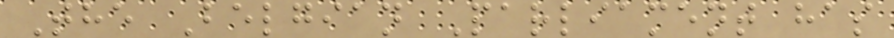The Belgian Parliament has
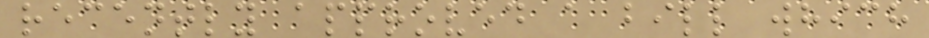recently approved a bill which
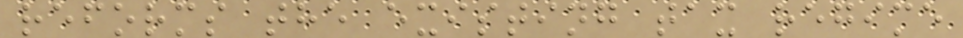reforms the existing tax regime
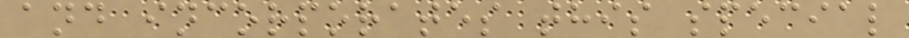and incorporates this special
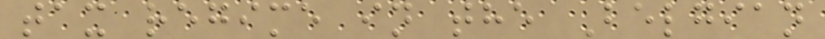tax regime in the Belgian
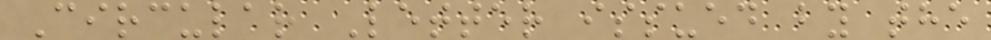Circular Letter issued by the
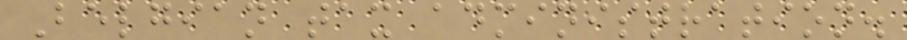Belgian tax administration.
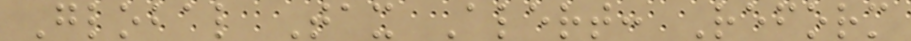Global Tax Alert: Reform
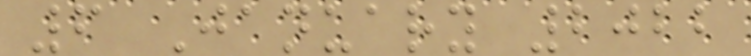6 January 2022
